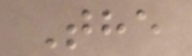The
